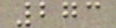273
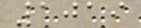1019
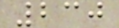230
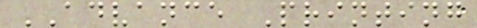ADVANCE Printing
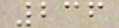236
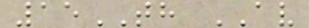15TH AV
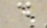d
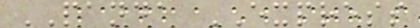PANDA EXPRESS
